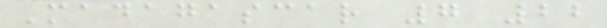Madagascar 7 22
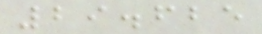29.625
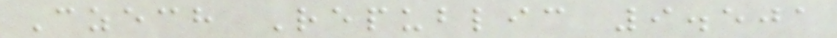Czech Republic 9.501
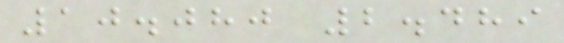10.080 2.489
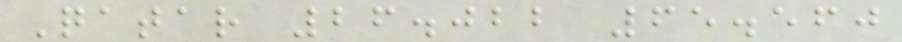Qatar 26.022 65.560
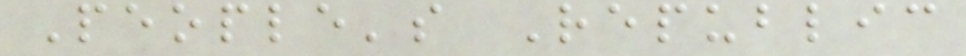People's Republic
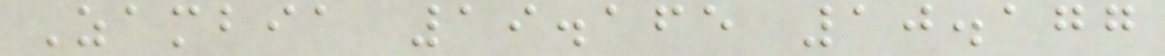Zambia 19.165 10.177
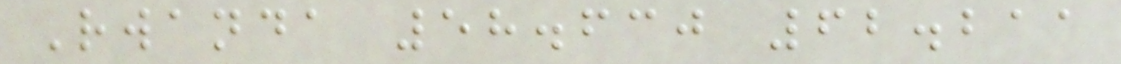Rwanda 58.630 62.211
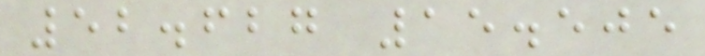52.627 15.505
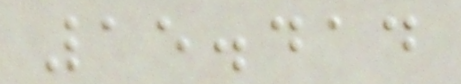15.414
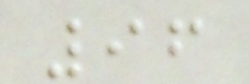96
